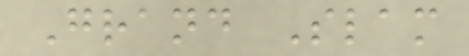Grand Slam
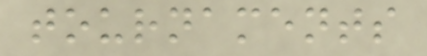tournaments
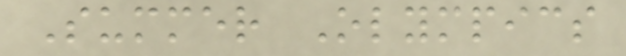Summer Olympics
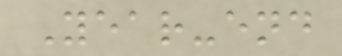Year-end
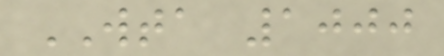WTA 1000
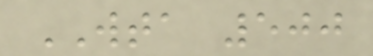WTA 500
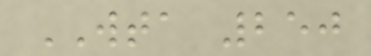WTA 250
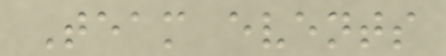Team events
